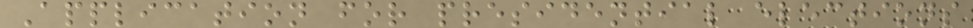Application for presidential elections
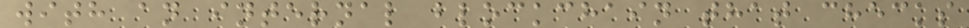with an internal blockchain that checks
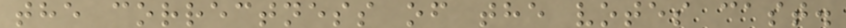the correctness of the votes cast.
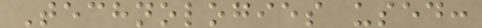Technologies used:
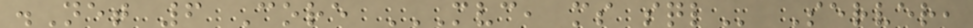.Net 6 Core MVC, MS SQL Server,
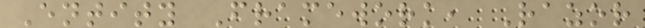Entity Framework, Razor
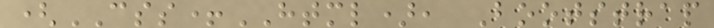(CSS+HTML), Bootstrap
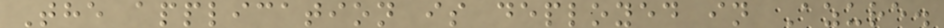The application is deployed in Azure.
